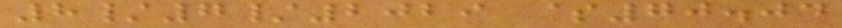8/7/2029 $70.04
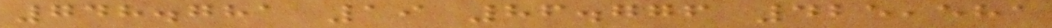748.781 19 86.776 425,581
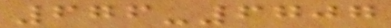676-6707
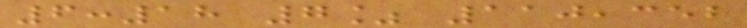6:18 7% 110,352
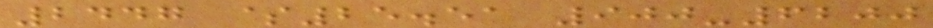2447 $25.51 900-6200
